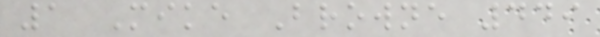1 Mike Browne 449
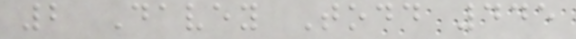2 Davey Todd 445
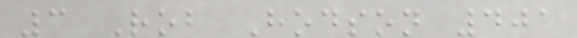3 Rob Hodson 401
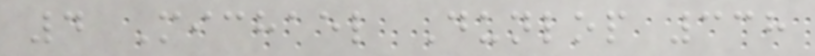4 Michael Dunlop 338
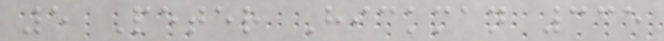5 Peter Hickman 335
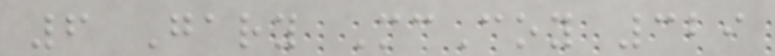6 Gary McCoy 329
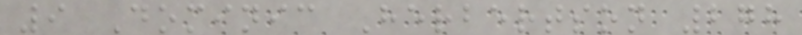9 Dominic Herbertson 278
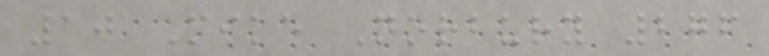10 Mike Norbury 276
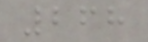268
